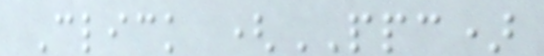Click (PPC)
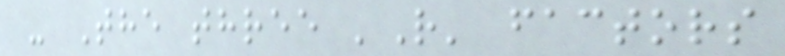- The three 'R' factors
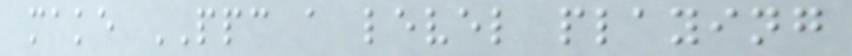make PPC a level playing
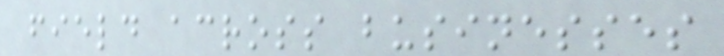field across businesses
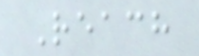Reach
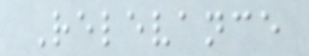Relevance
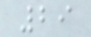29
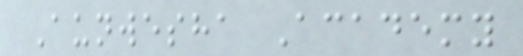Aunwesha Academy
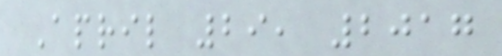April 29, 2017
